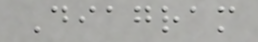Diagram
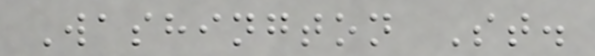Washington St.
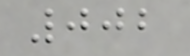002
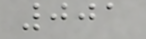001
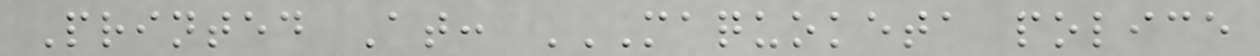Printed At: MAQUOKETA POLICE
